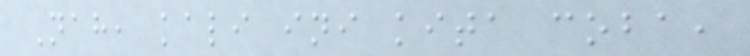Nah, kali ini kita coba,
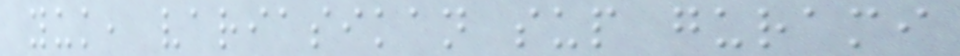yuk, variasikan sup gurami
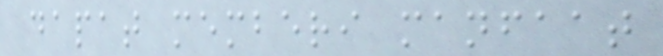dapat memberi manfaat
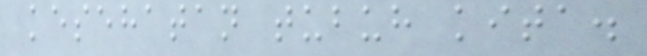kesehatan tubuh kita.
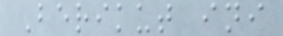Berikut ini
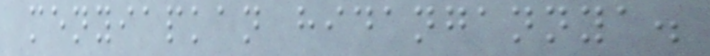menyiapkan hidangannya.
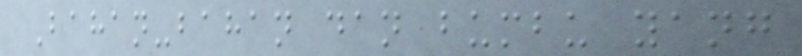Bahan-bahan dan bumbu yang
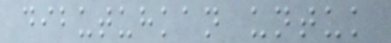dibutuhkan untuk
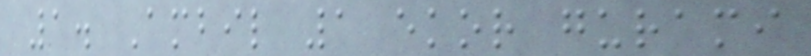1. Ambil 1 ekor gurami
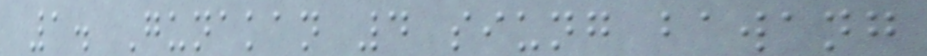1. Gunakan 4 siung bawang
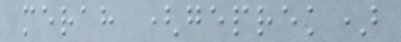merah (geprek)
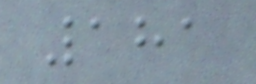181
